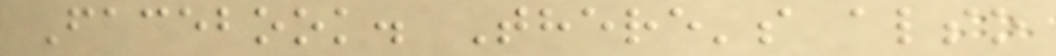Facebook. There's also
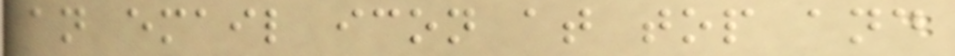an email icon at top and
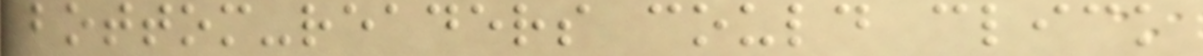bottom-readers could click
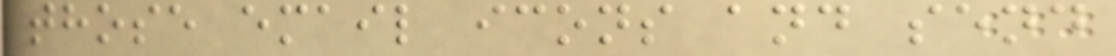those email icons and send
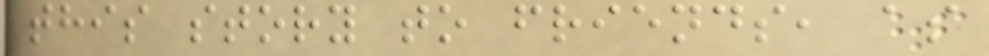this story to friends, as
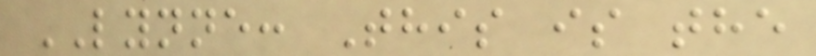LYNNE: This is the
